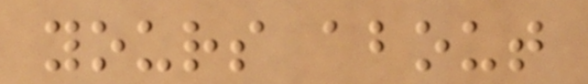yours about
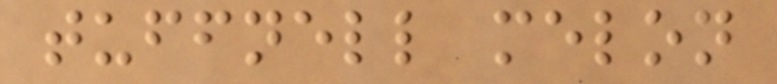tuffnell melon
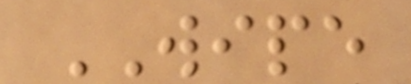WIPE
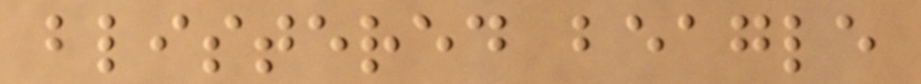blistered beagle
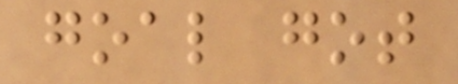goal got
